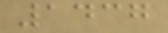1437
